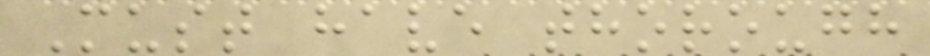Must have thorough
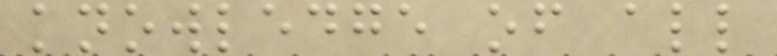knowledge of all
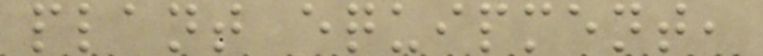plant equipment,
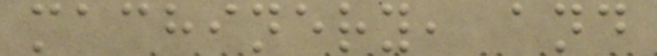machinery, and
